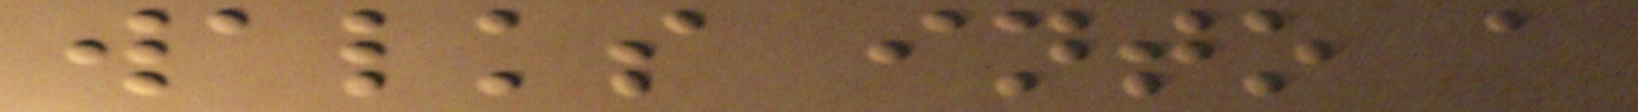walks into a
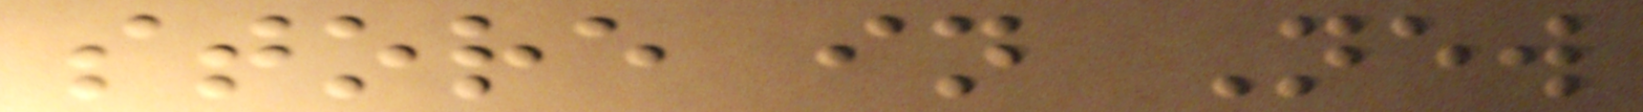store in New
